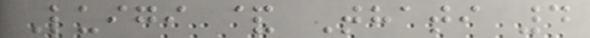Luigi & Thati 4
